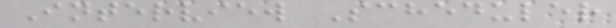Interview Scheduler
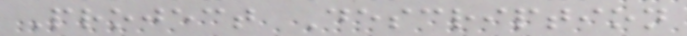Project Description
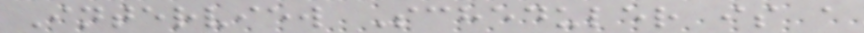Interview Scheduler is a
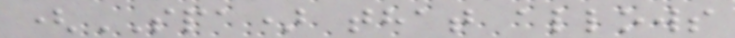(SPA) that allows
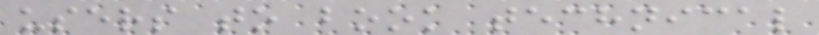users to book technical
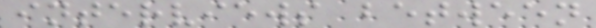interviews between
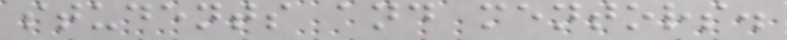students and mentors.
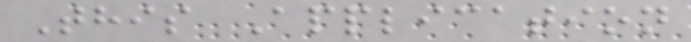This Application
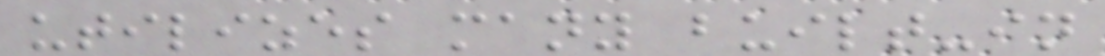utilizes many built-in
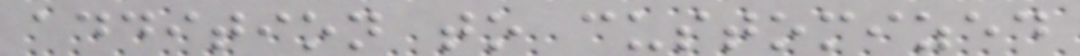addition to customized
